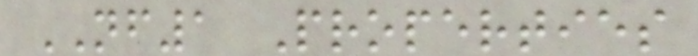NF1 Properties
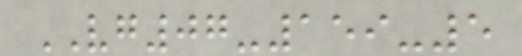VG07-159-5
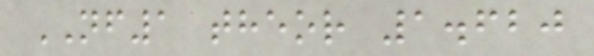NF1 theor 1.620
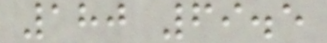180 69.5
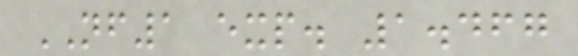NF1 exp. 1.467
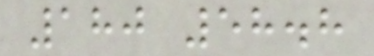180 58.8
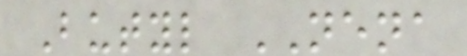Butyl NENA
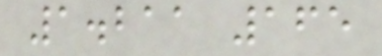1.211 165
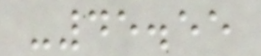-45.55
